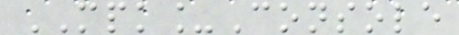MPK_Console
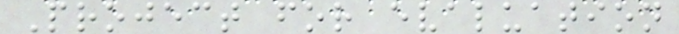Project for evaluation
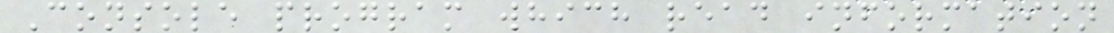Console program which read information
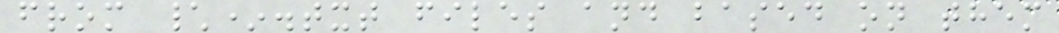from \*.txt files and based on them
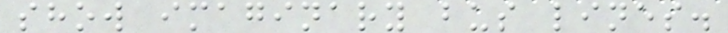show imaginary bus lines.
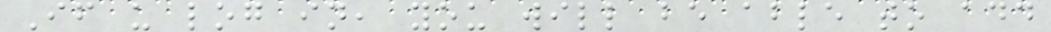If u log in, you will be able to add
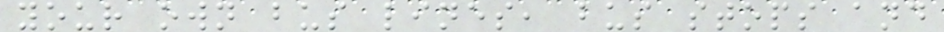your own bus lines, bus stops and
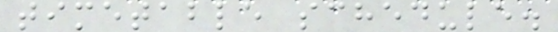timetable schedule.
